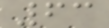63
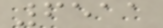6511
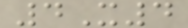4X4
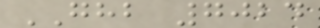GHB 7024
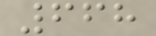668
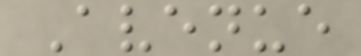Avenue
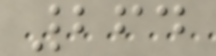264
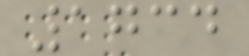1734
